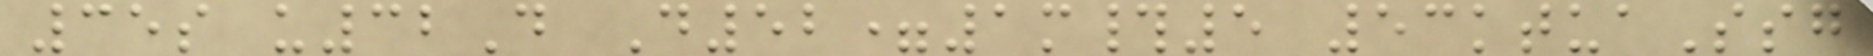35s u32D D52=1m#5 53ktuaSsg
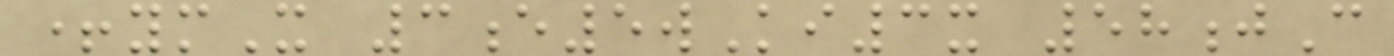+ymX 3e5wKi3x 58jC
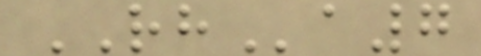RHa7
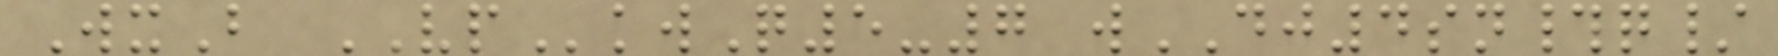WxB VPkwQ5-7 wDJ4sn#q/
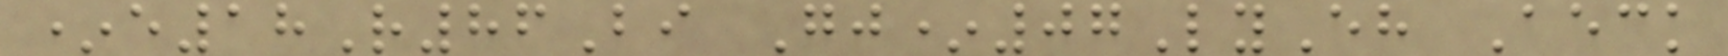*e18R86Bi Gj*07LyEh Aeck
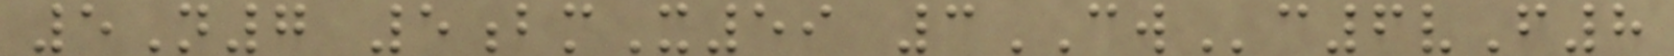5N7 5bmX59 3CWc6vF8
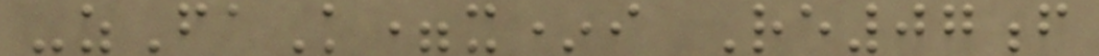-zFaK=x*i Re07f
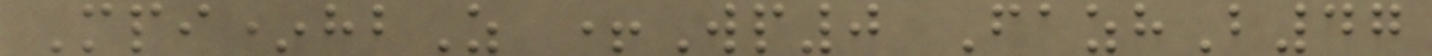Mpi*hbZ +Wp0 FazhB47
